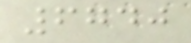6740
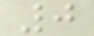0
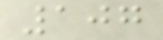107
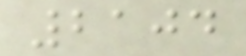2104
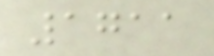1711
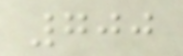700
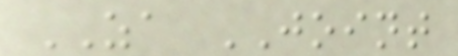ZA JOINT
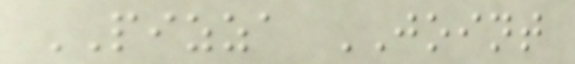PIZZA JOINT
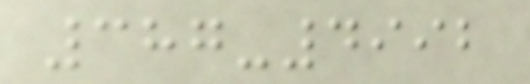387-4992
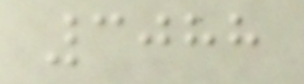3088
